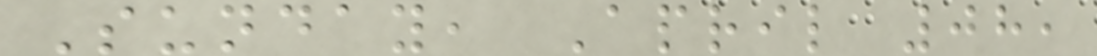Sunday, April 08,
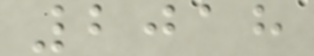2018
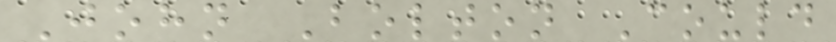John Bolton Could
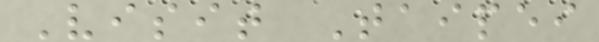Visit Taipei
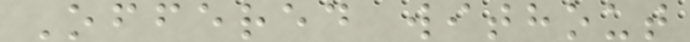Offered without
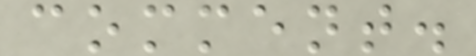comment.
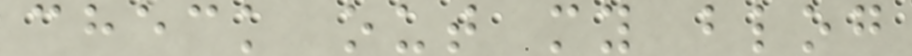check out my blog
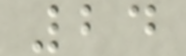24
